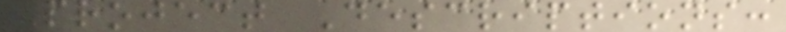Project Descriptions:
